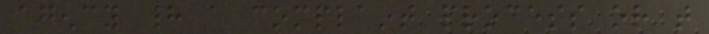agency had a complaint process or that
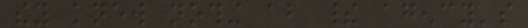they knew nothing about their agency's
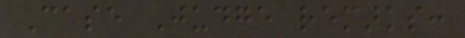Case Judge remarks:
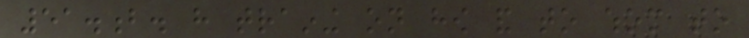51.b. have training on how and to whom to
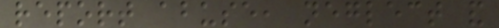report abuse, neglect and
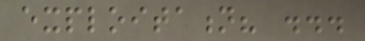exploitation? ...
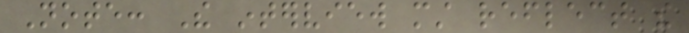Note: The interview must reflect the
